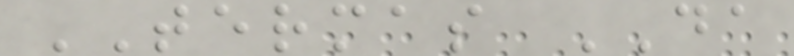TERMAS DA
